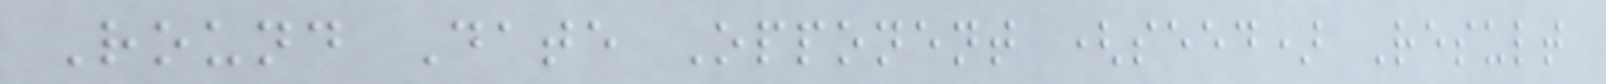Round Date Opponent (seed) Result
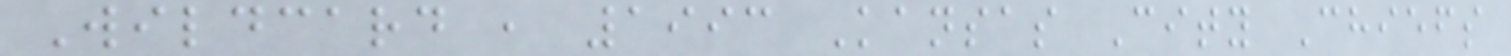Wildcard , 1993 Kansas City Chiefs
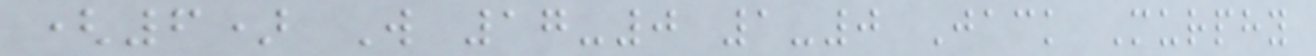(6) W 17-0 1-0 Jack Murphy
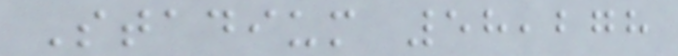Stadium 58,278
